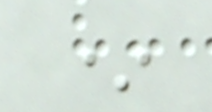*
